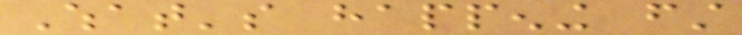What's happening first
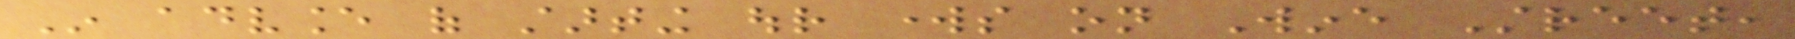In advance of starting our works on Wine Street,
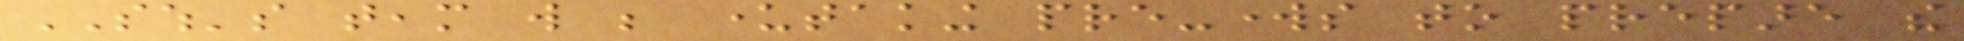SWH's team will be undertaking pre-works to prepare the
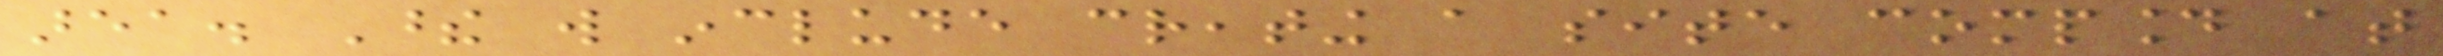area. These will include creating a site compound at
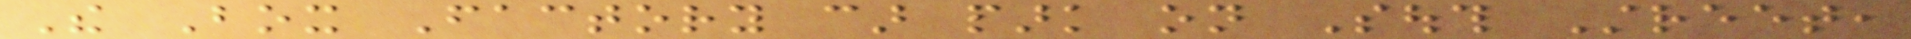The Box Factory car park on South Street,
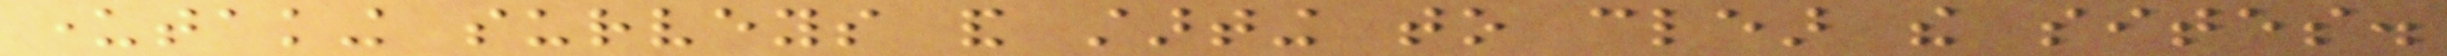undertaking surveys and starting to clear the sites.
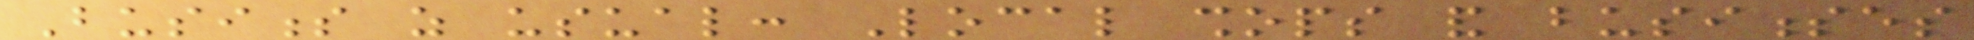Business as usual: Local shops and businesses
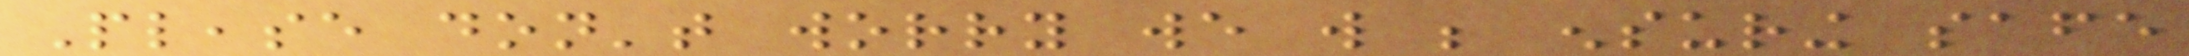Please don't worry we will be ensuring safe
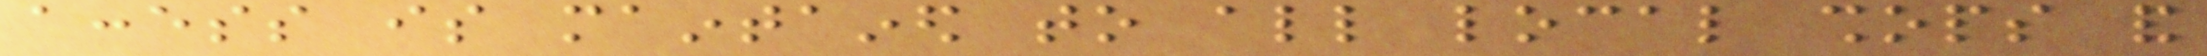access is maintained to all local shops and
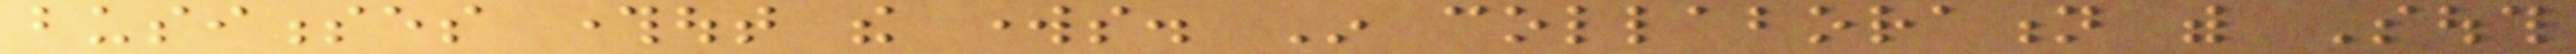businesses throughout the works. In collaboration with South
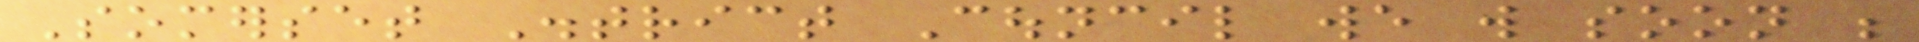Somerset District Council we will soon be
